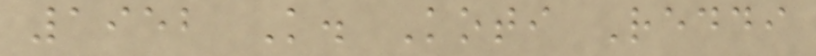1952 K. Koti Reddi
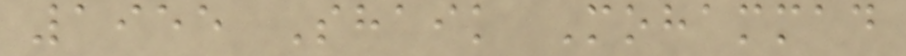1955 Shaik Mohammad
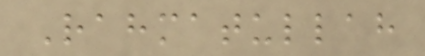Rahmatullah
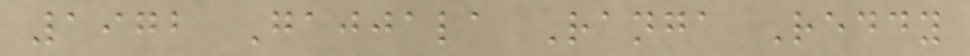1972 Gajjala Ranga Reddy
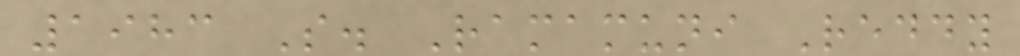1983 S. Ramamuni Reddy
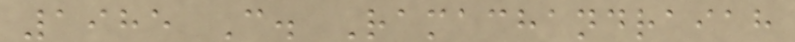1985 C. Ramachandraiah
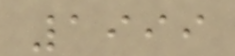1999
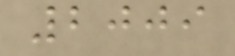2009
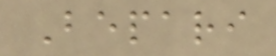Bepari
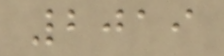2019
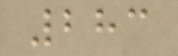283
